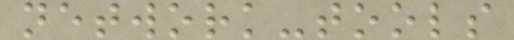network-tools
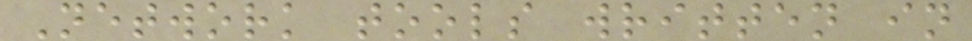Network tools written in
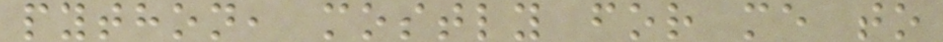python, mostly for me to
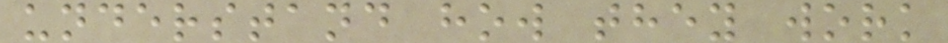understand how they work
